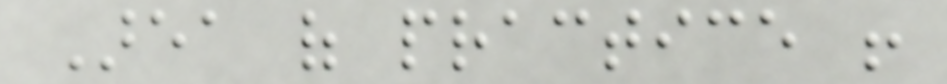Area of practice !
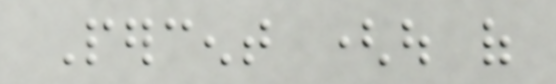Percent (out of
